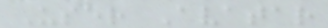User Avatar
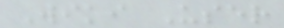Wiki User
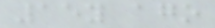15y ago
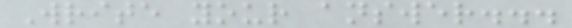Write your answer...
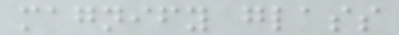magnify glass
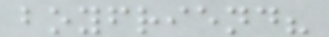boyfriend?
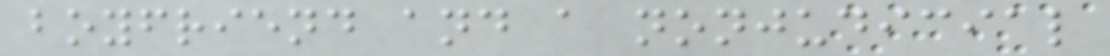boyfriend and a nonjudicial
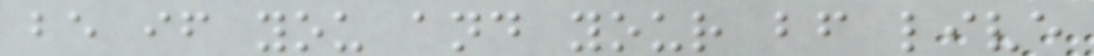be if you and your bf live
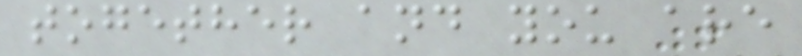together and you are
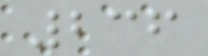236
